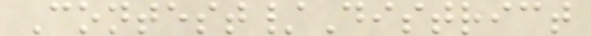Contest/District
